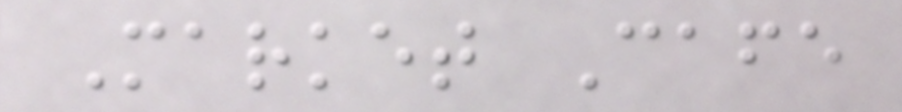Market Cafe
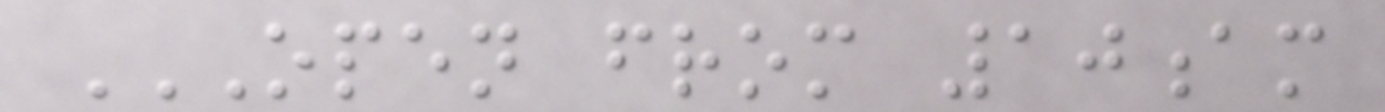OPEN FROM 10AM
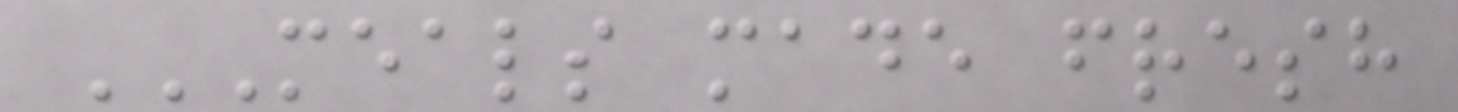MEALS MADE FRESH
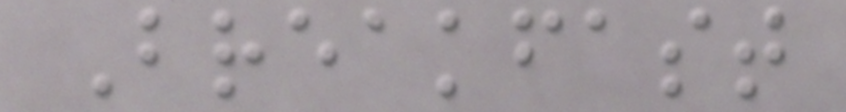Breakfast
